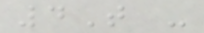4T -
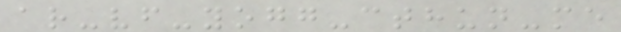ar-vf-yogg-cthun-me
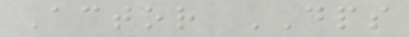Actor DPS
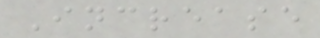Increase
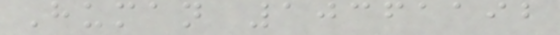Human 10361192
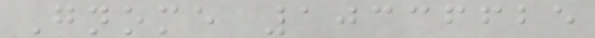Gnome 10336625
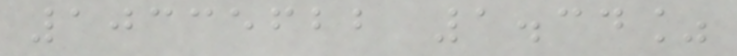10335622 1.34%
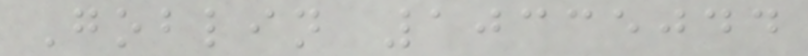Goblin 10335044
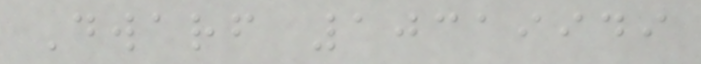Dwarf 10319949
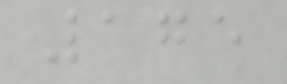175
